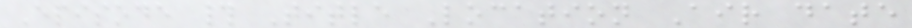Episode # Title Location Air date
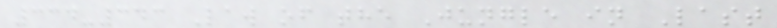334-343 Law of the Jungle in Last
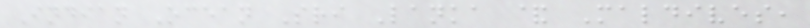Indian Ocean Sri Lanka & Maldives,
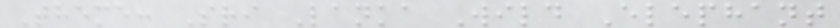Theme: Sri Lanka Wild Elephant
